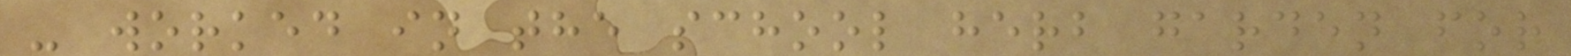- worked in the school herb garden for
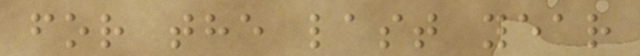for the last year
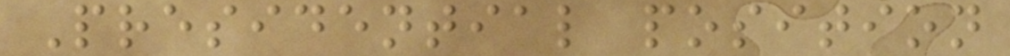Presidential position
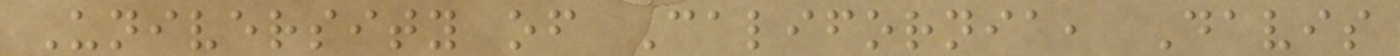University of California, Davis
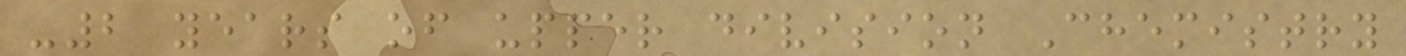-2 years of upper division Chemistry
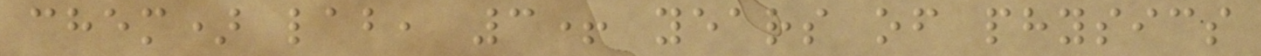chem) lab, 3+ years of physics
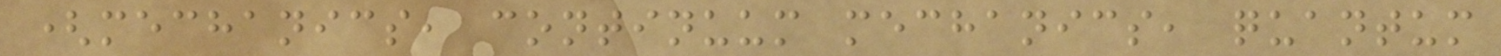(mechanics, continuum mechanics, quantum
